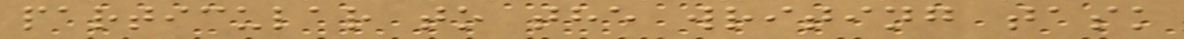particular to the writing task
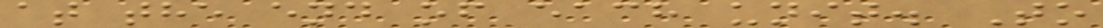at the end of each unit. To
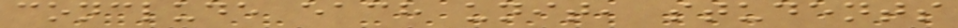conclude each unit, students
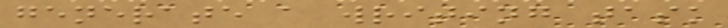generate a writing task
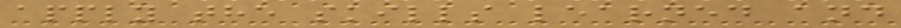apply the skills learned and
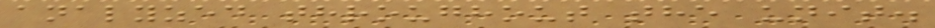analyzed throughout the unit.
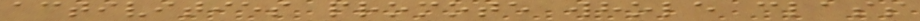activities promote whole class
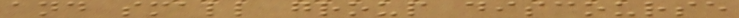and small group discourse
